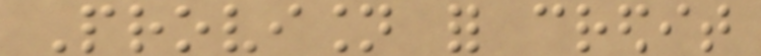Provision for credit
